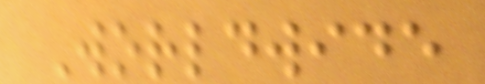Worldwide
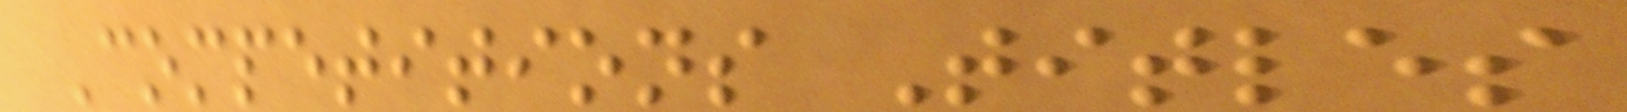Competitions Titles
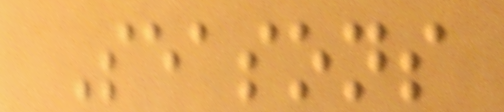Seasons
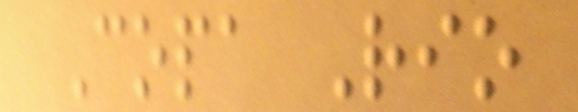Copa Rio
